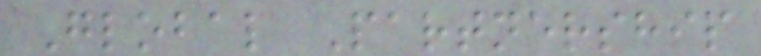Global Partnership
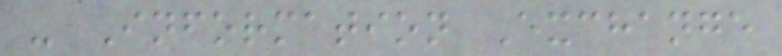- Information Exchange
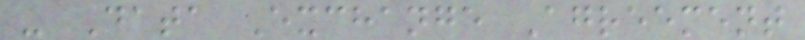- Data Exchange Agreement
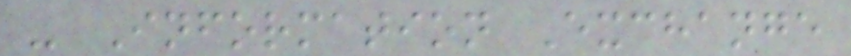- Information Exchange
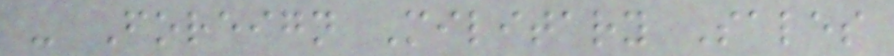- Foreign Military Sales
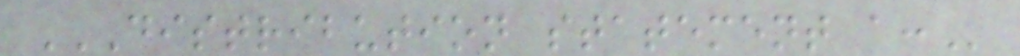DISTRIBUTION STATEMENT A:
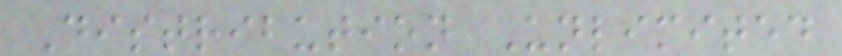Distribution Unlimited
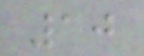10
